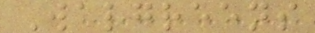Walgreens
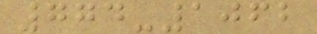774-1062
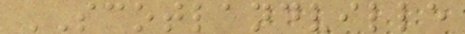SCOTLANDVILLE
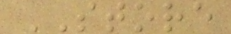STORE
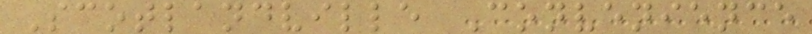Scotlandville Convenience
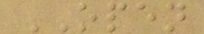OPEN
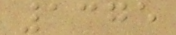1375
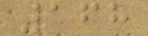168
